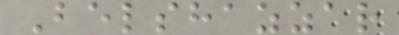Belshazzar
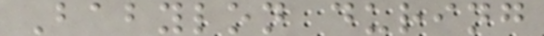Babylon during
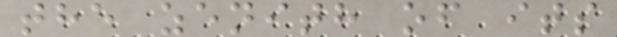the zenith of its
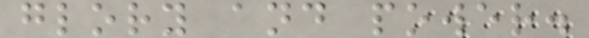glory and power.
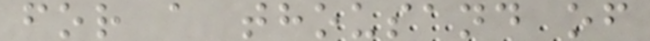for a thousand of
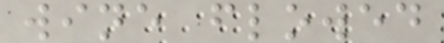wine flowed
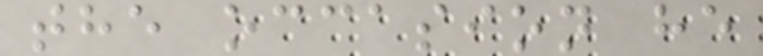the occasion he
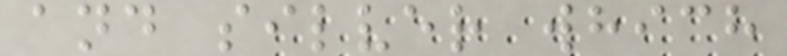and silver which
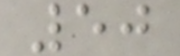50
